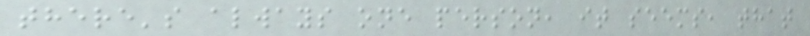there's always one person, it seems, that
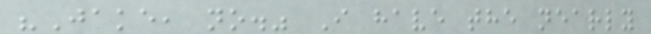"Jake, no." I have the nearly
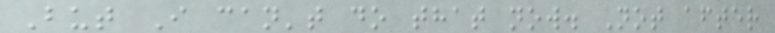But I can't do that now. Not after
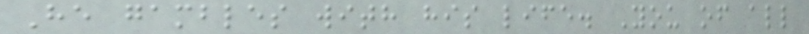He gambles with his life. You of all
